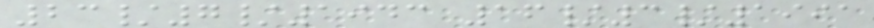23/7/1943 16/3/1991
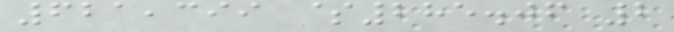621,399 $285.06 2
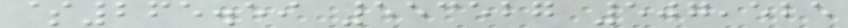$265.59 553527 507,525
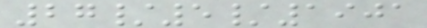27/5/1901
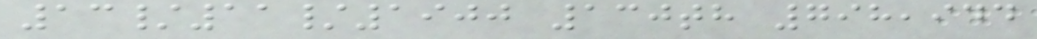13/11/1900 130th 798,944
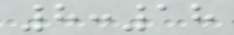8:18
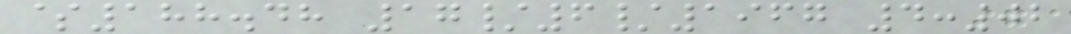$188.48 17/6/1967 4:02
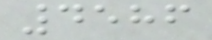4586
